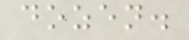dozen.
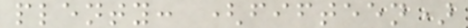plenty: (fifteen)
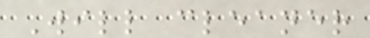Will cleaner
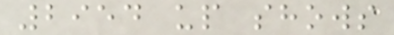2954 up shows
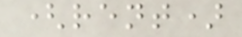(rent)
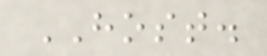HOST.
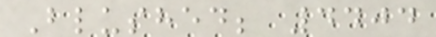Blushed; 4404
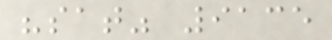"sat" 9135
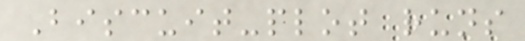Biscuit-plot runs
